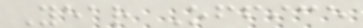Year Office
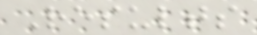Results
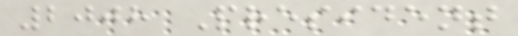2008 President
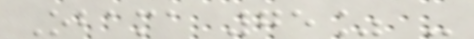Obama 75% -
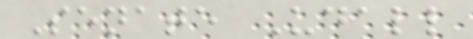Senate Udall
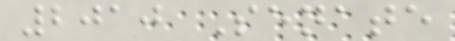2010 Senate
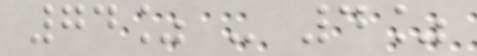74% - 4%
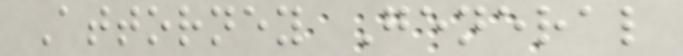Attorney General
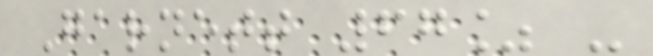Garnett 67% -
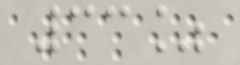33%
